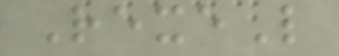RexeL
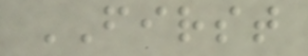FIRST
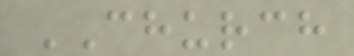CHURCH
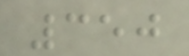350
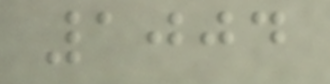1004
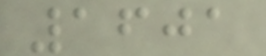1601
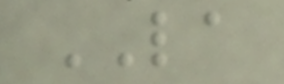LA
